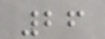26
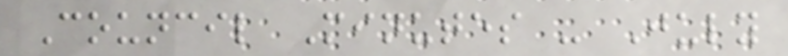Council Minutes - July
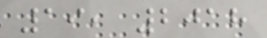19, 2018
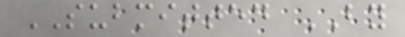SUBMITTED BY
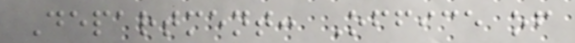Department: Office of
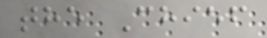the Chief
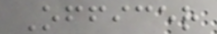Officer
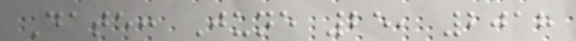Date: June 25, 2018
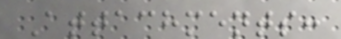Attachments:
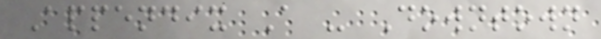Appendix A - Downtown
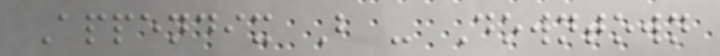Appendix B - Downtown
